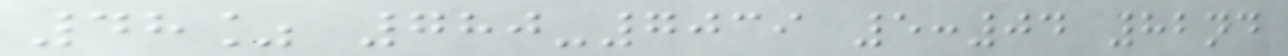48% 780-7039 5:04 82nd
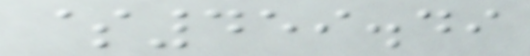$459.49
